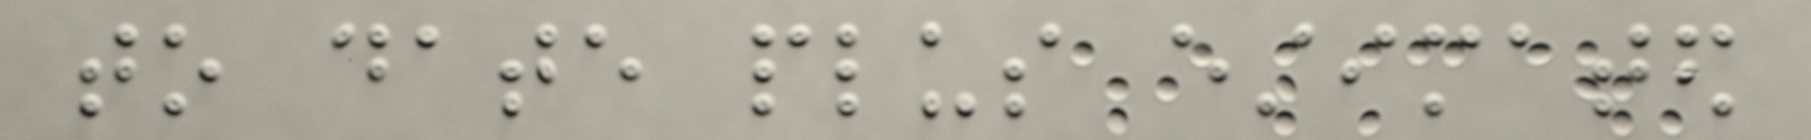to date plus estimated
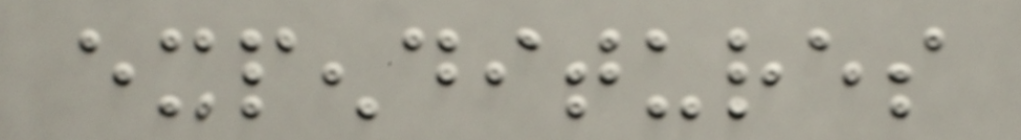expenditures
